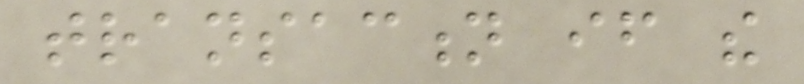transaction if the
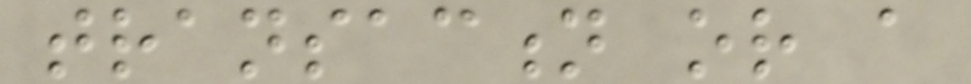transaction or a
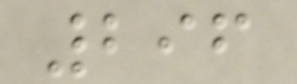296
